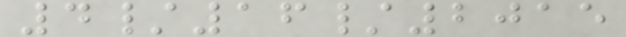4/16/2015
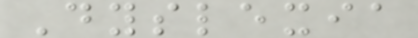Dyslexia
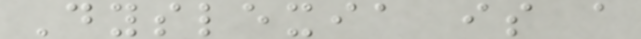Dyslexia is a
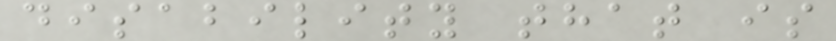disability that is
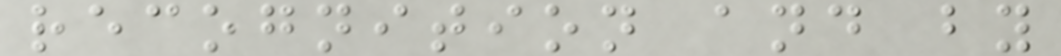recognition and by
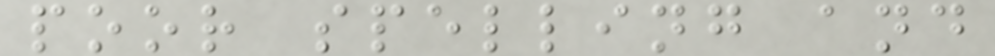poor spelling and
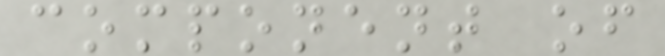component of
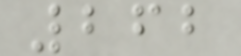262
